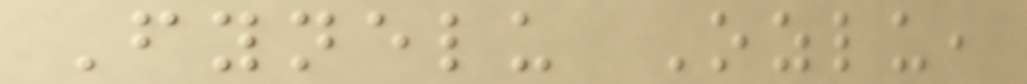Fynelu Ozlu,
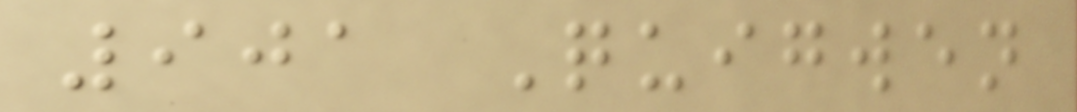901 Quigwen
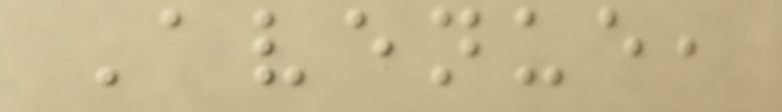Avenue,
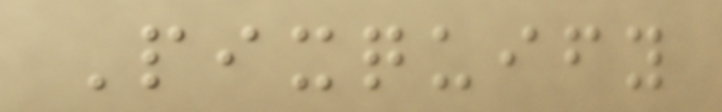Pixquify
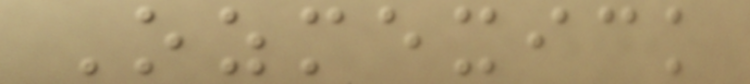Ozmexick
